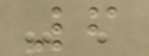6
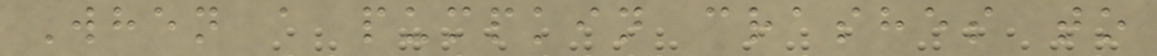When a pumpkin crashes to
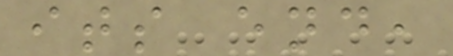its end,
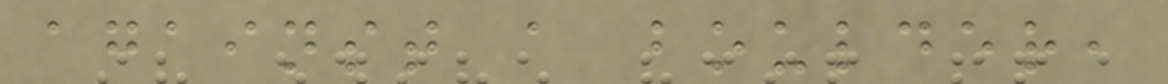against a boulder,
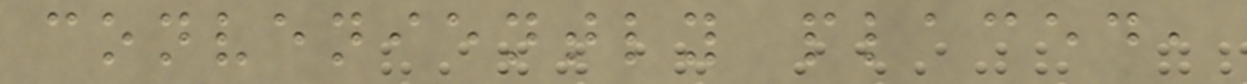conveniently placed,
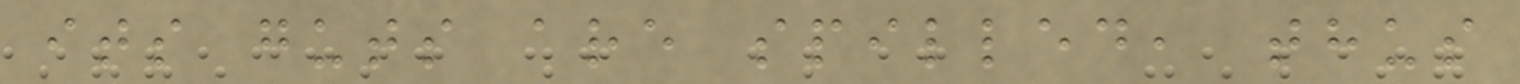its guts are spilled, thus
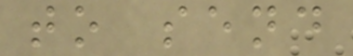to send
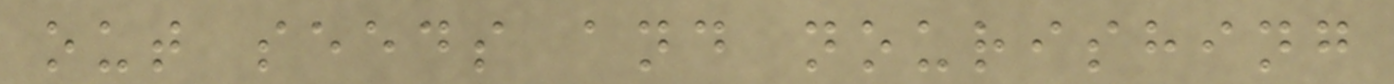out seeds and nourishing
